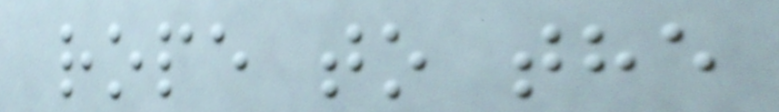rope to the
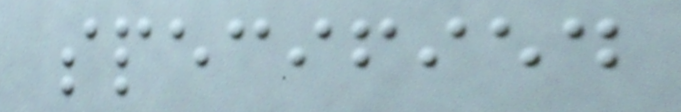specified
